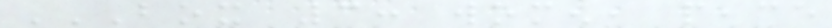BOX 3: WOMEN, PEACE
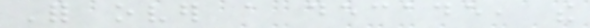For over a decade, the
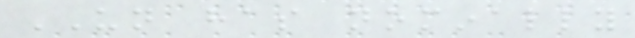UN has nominally
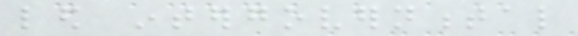led intergovernmental
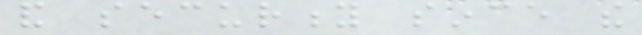and security since the
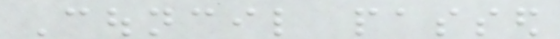Council passed
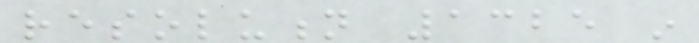resolution 1325 in
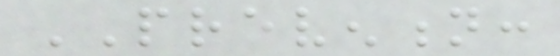PREVENTION:
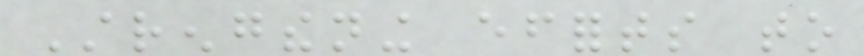Strengthening efforts to
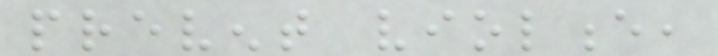prevent violence,
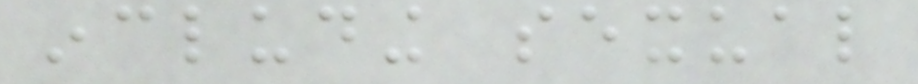including sexual
